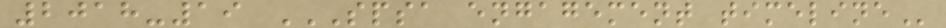2018-19 SPSA ENGAGEMENT TIMELINE
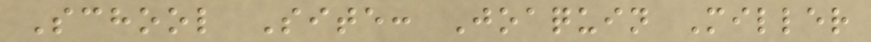School Site: Joaquin Miller
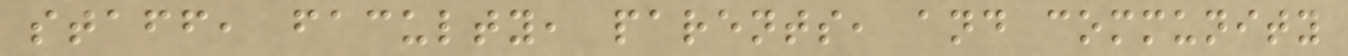staff, faculty, parents, and community
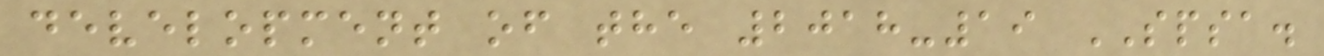development of the 2018-19 SPSA.
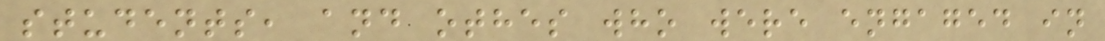students, and othes who were engaged in
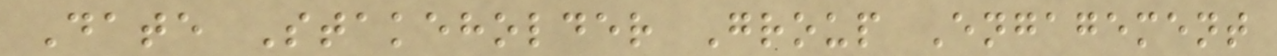Date Stakeholder Group Engagement
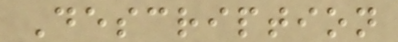Description
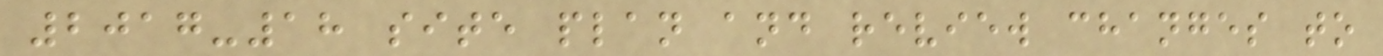2017-18 site plan and review changes to
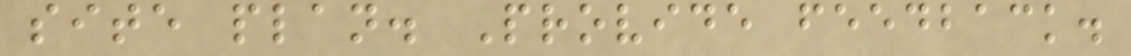site plan. Provide feedback.
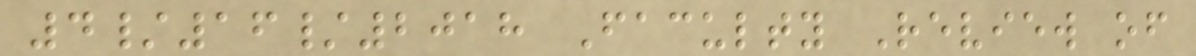4/16/2018 Faculty Review of
